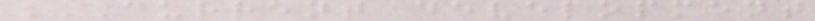CURRENT DEVELOPMENT
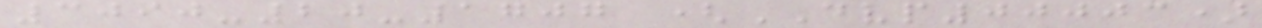3090-20-1707 (DVP00003)
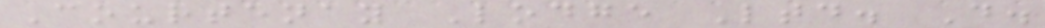Courtenay Lodge Ltd. D.
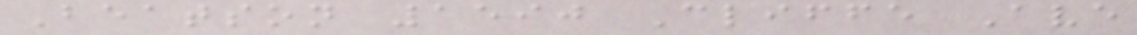Beatson 1590 Cliffe Ave
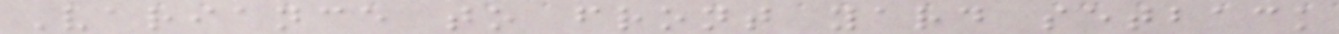Variance to front yard setback
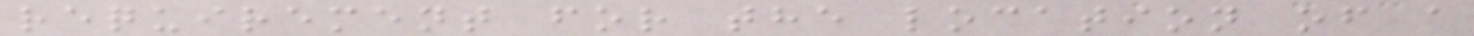requirement for the location of a
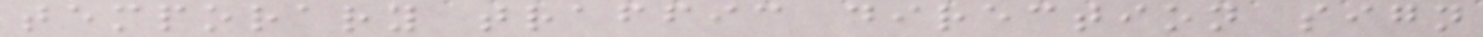temporary traffic direction sign
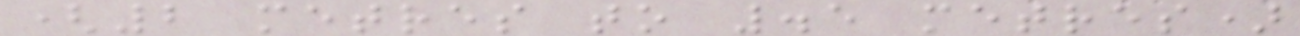(2 metres to .5 metres)
